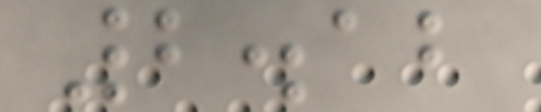2.12
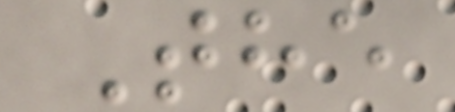The
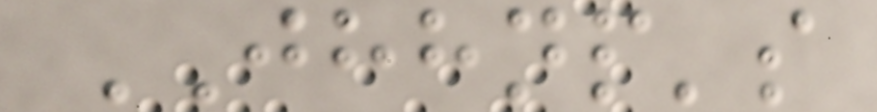JHHNP's
